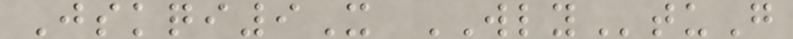Jskqi9X WLYtuG
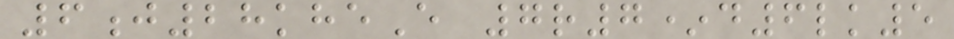6j28kheE 7r7*d6lk5
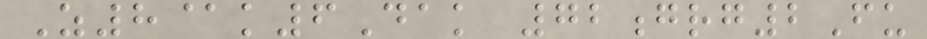Z8@k6Dak 72grg2Fu
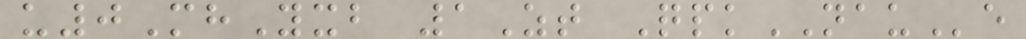u0MhYxb 1Zt QpkNAUe
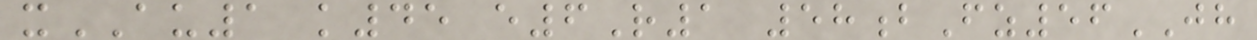xAU1 k45 e6R1 58bFz56JH
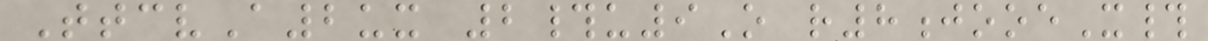TtcvA2ux 2#u9O r8jooeX#
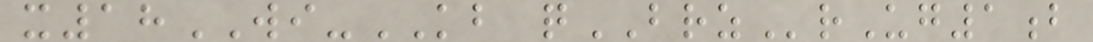x18WI-KB qBRZrUg1b
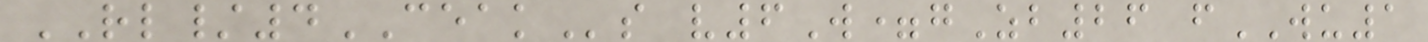RL/4CEAKs v6W=gZb26 fWU1
